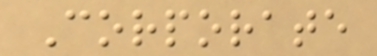Corporate
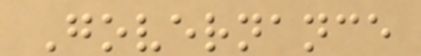Governance
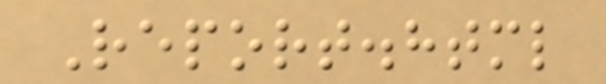Report.html
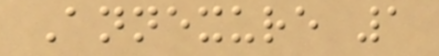Annexure 1
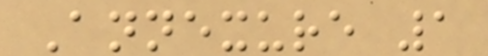Annexure 1
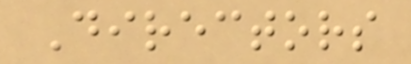Directors
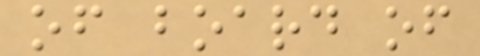of board of
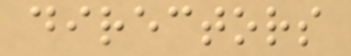directors
